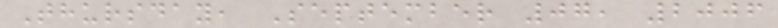Thursday, September 07, 2006
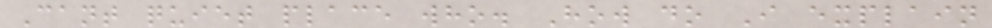Cant quiet place who. How do I explain
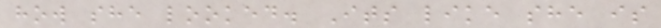how she looked. Its like she is
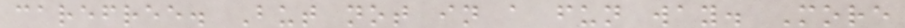carefree. But not in a fun way. More
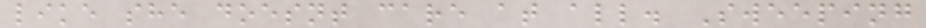like she doesnt care at all. Sweeping
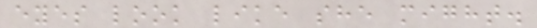eyes look like she might.
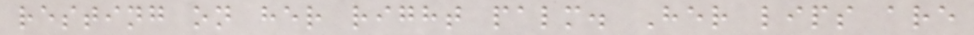resting on her right palm. Her lips are
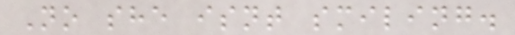No she isnt smiling.
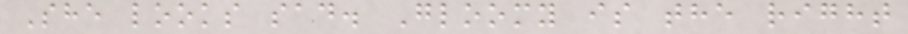She looks sad. Gloomy is the right
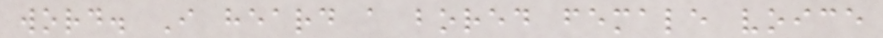word. I heard a bored female voice
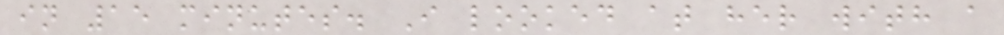in 15 minutes. I looked at her with a
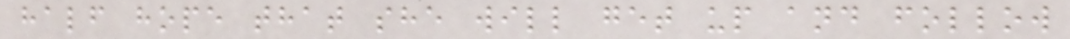half hope that she will get up and follow
